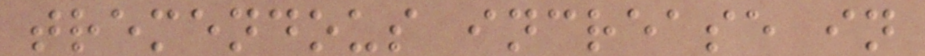tremendous increase in
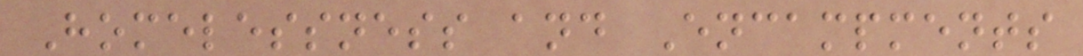Homelessness and Encampments
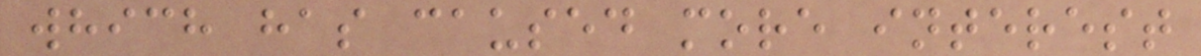which has caused more interest
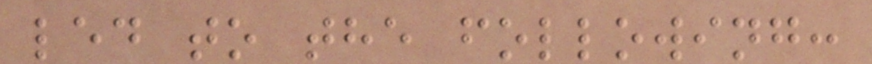led to the following:
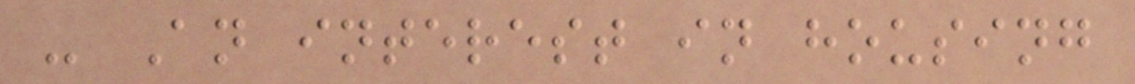- An interest in housing
